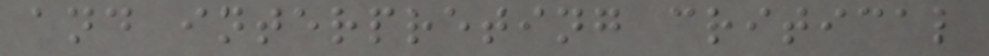and interpreting critical
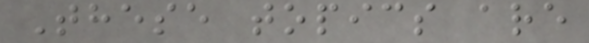These topics are
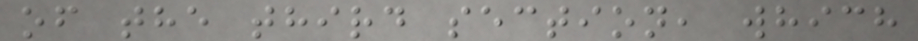of the third section, which
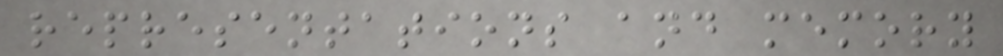representations and memory
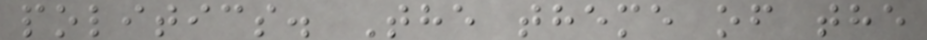politics. The theme of the
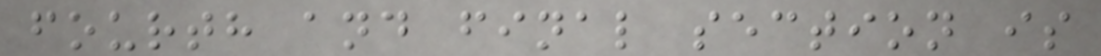fourth and final section is
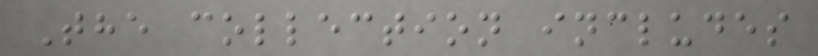The collection includes
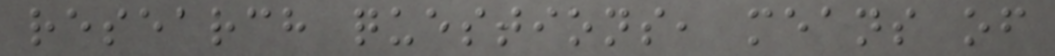research questions, means of
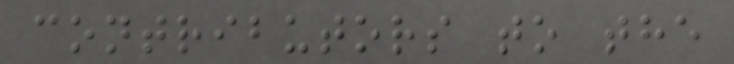contributors to the
